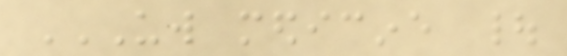UW MEDICINE |
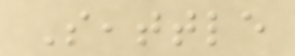Seattle
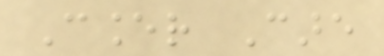Cancer Care
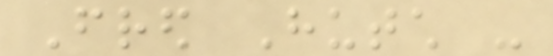Fred Hutch -
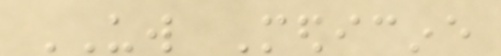UW Medicine
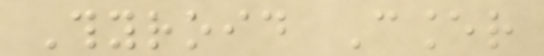Thyroid Cancer
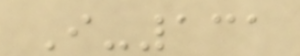I-131
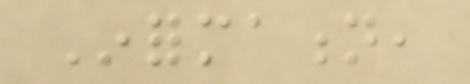Information,
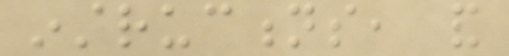instructions, and
